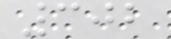302
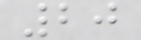20
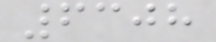6308
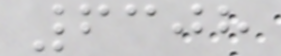6308
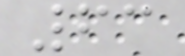63
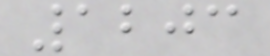1203
